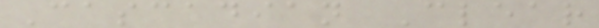Cascadian Clear
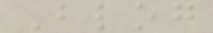Blog
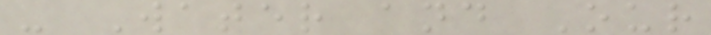- Water and Our
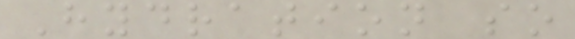Hydration so
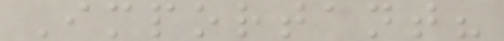Important?
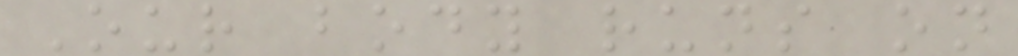Our body runs on
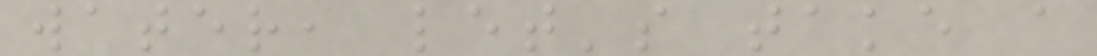water, let's take a
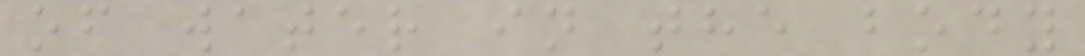of water in the body
